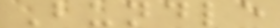Bundle
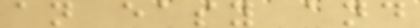an easy and
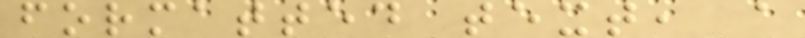formatted text, a
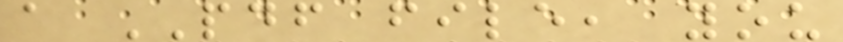a PDF file, you
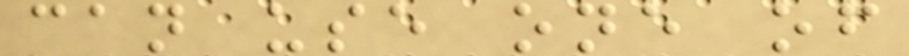can use one of
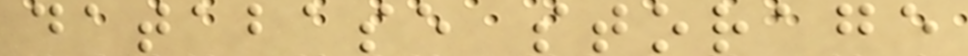database storage
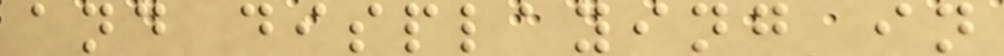and displaying in
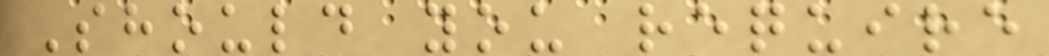Should you require
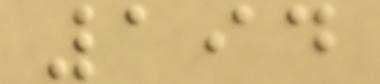194
